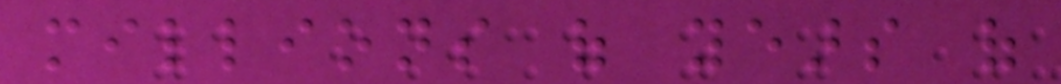millions of years of
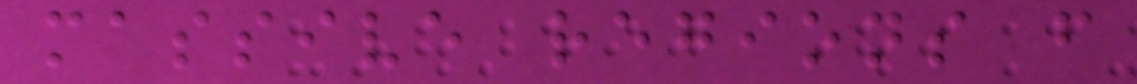massive regions from
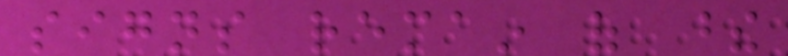signs remain of these
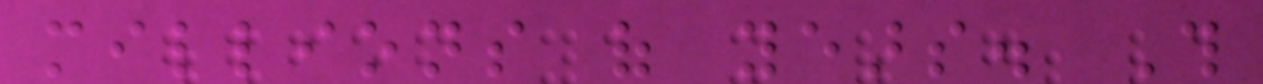millions of years. This
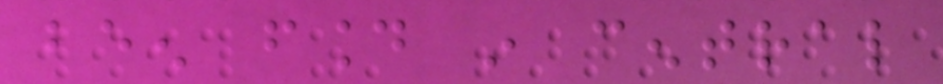been found in central
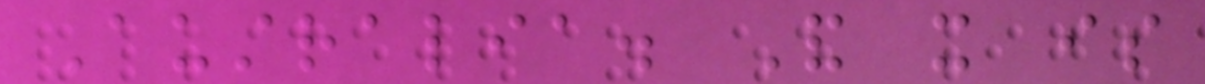Australia. And it is
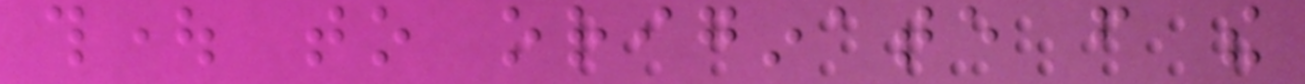thought to originate from the
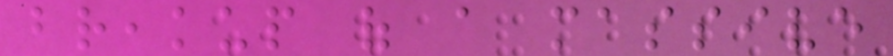breakup of a massive
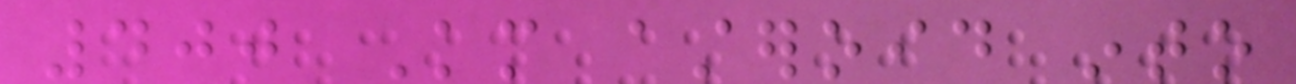400 Km asteroid into
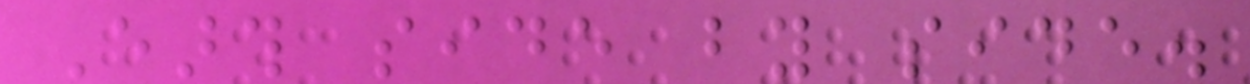Earth side by side.
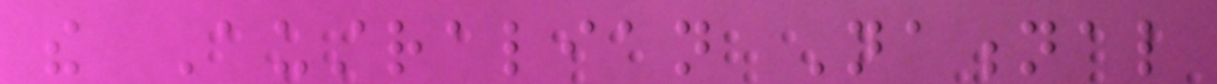the Australian National
